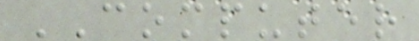COMPUTER
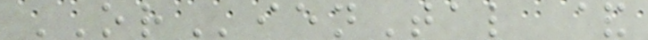ORienTal &
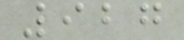927
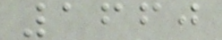1660
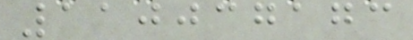110037173
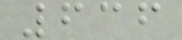636
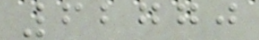62770
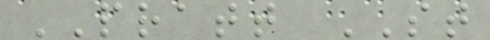PRATT ST
